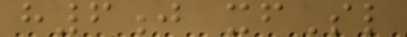h6j xfSl
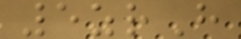5zrH
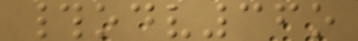#odv36o
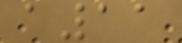a11
